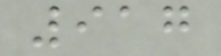917
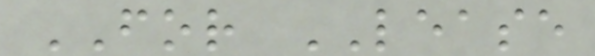FOR LEASE
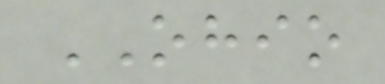OHIO
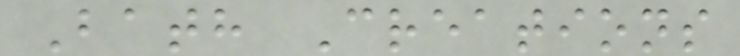Bath Creations
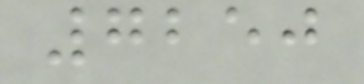7250
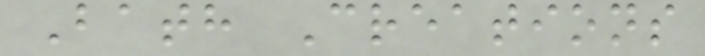Bath Creations
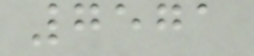7571
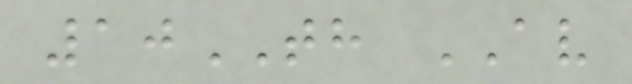10TH AV
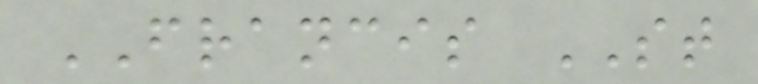FRANCIS ST
